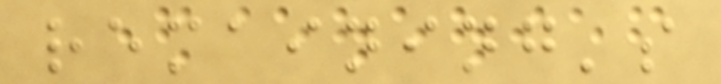remaining's
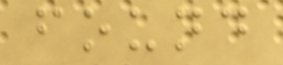found
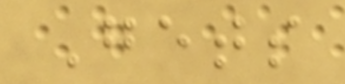Gets
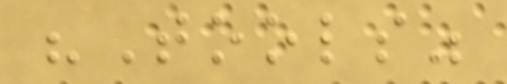"Tools"
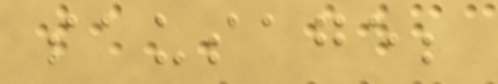sausage;
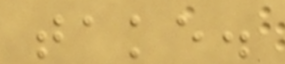take.
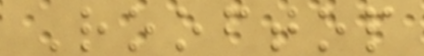Rooftop
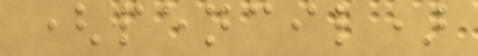(pencil)
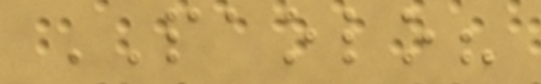PAOLO?
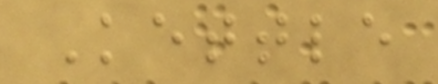Kettle
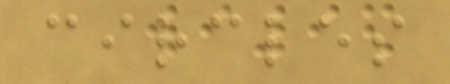circles
